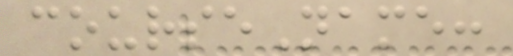courseName:
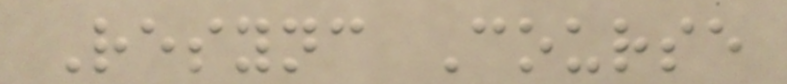Resync Course
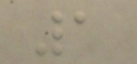1
